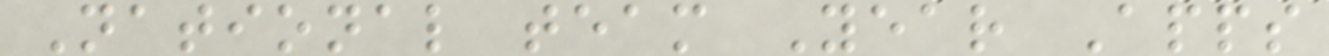National team Year Apps
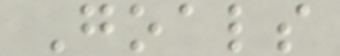Goals
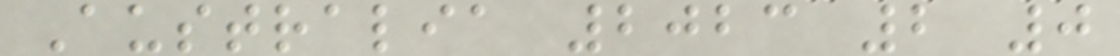Australia 2023 2 0
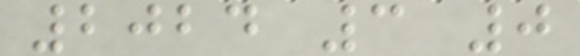2024 3 0
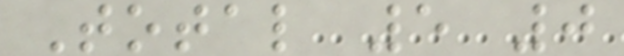Total 5 0
